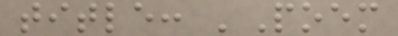title: 'Poem
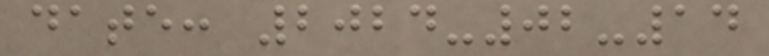date: 2024-02-14
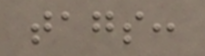tags:
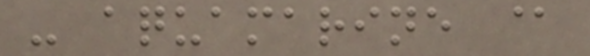- aquamarine @
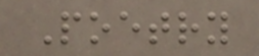Poetry
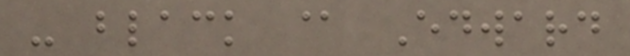- black @ Edward
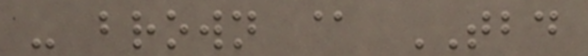- brown @ TBD
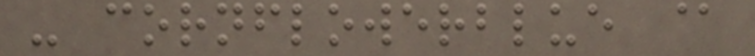- cornflowerblue @
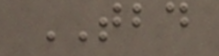TBD
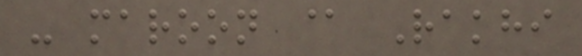- maroon @ Rakhi
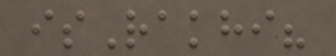isRakhi?
